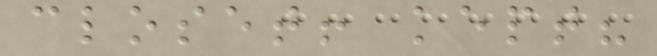closet! kept?
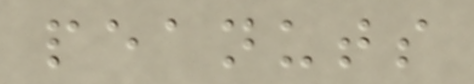peanuts
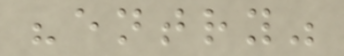"entry"
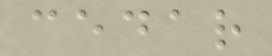cedar
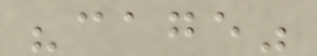"cage"
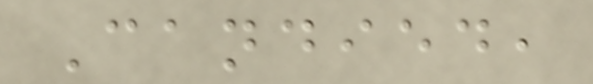Candied,
